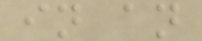in an
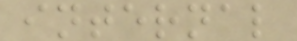internal
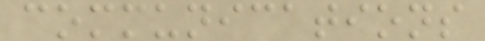communications
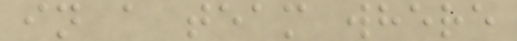in a team where
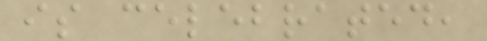is celebrated,
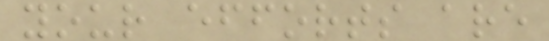your efforts are
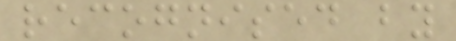recognised by
